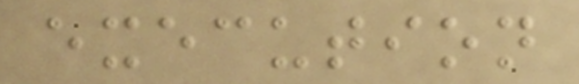execution
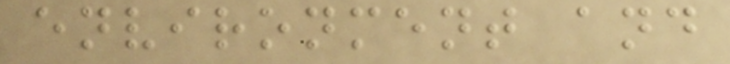environment and
